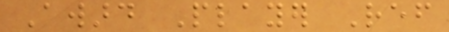Award Player Ref
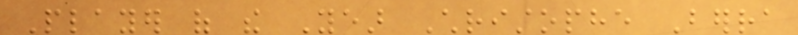Player of the Year Christophe Berra
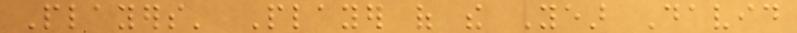Players' Player of the Year David
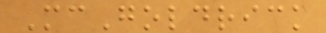McGoldrick
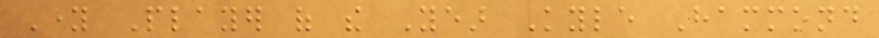Young Player of the Year Kyle Hammond
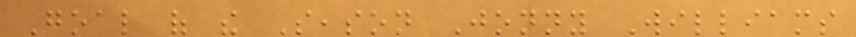Goal of the Season Jonny Williams
